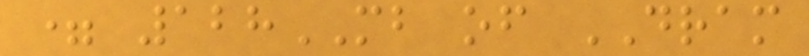= 128MB of DRAM
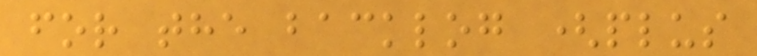for the backlog (plus
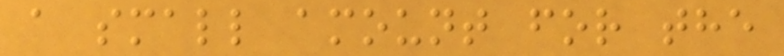a small amount for the
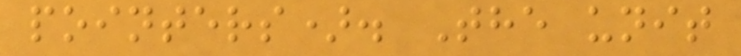pointers). The unit
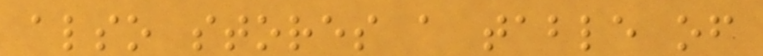also stores a table of
